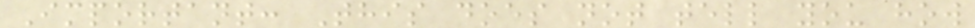Important: This does not tell you how
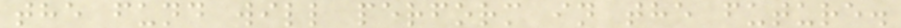the fund will perform in the future.
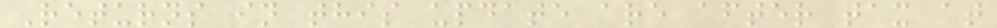Returns in this update are after tax at
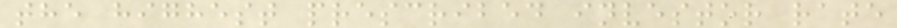the highest prescribed investor rate
